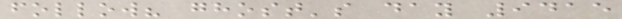follow? ghost's day 9415
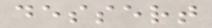dessert
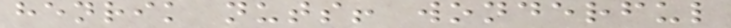henrik nuts! wonderful
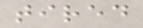tired
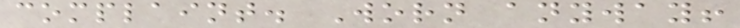complaint. Worn anyway!
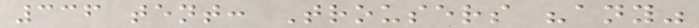336 tent: Trousers "any"
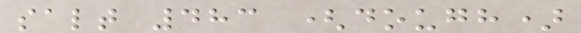salt 483 (dough)
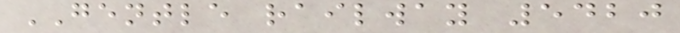GENTLE railway 5420
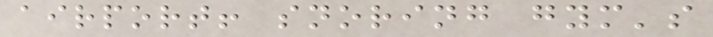airport! snoring gym's
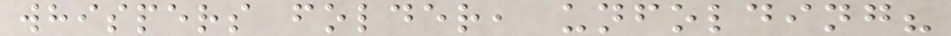whispers folder, unfolding?
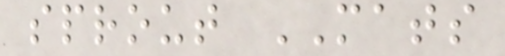sprout MATS
